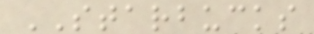STARBUCKS
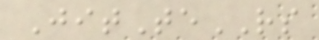JitTeRS
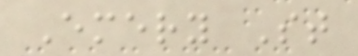Emery St
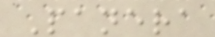Panera
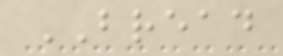BREAD
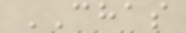CHAS
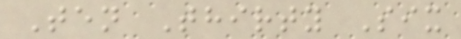Ten Thirty Six
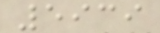5939
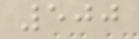500
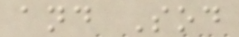and Sod
